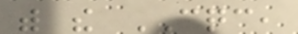with the CQC,
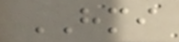HMI
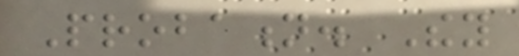Probation. They
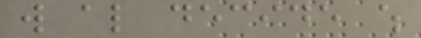will also decide which
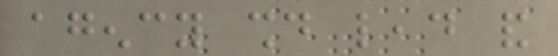agency should lead and
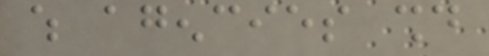which agencies should
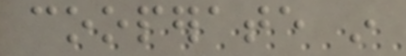cooperate in
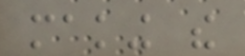making the
